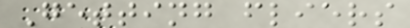Getting fliers
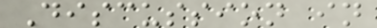Discussion in
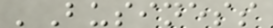'Business
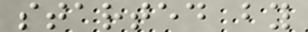started by
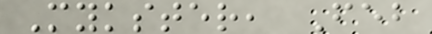Mykster, Feb
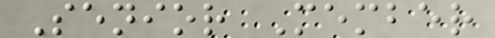Senior Member
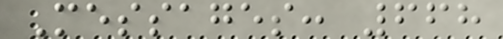Messages: 668
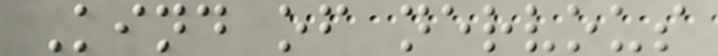Kind of nervous
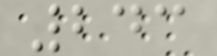243
